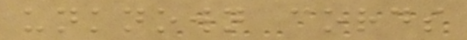unknown cords
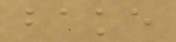bake
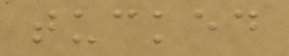tucked
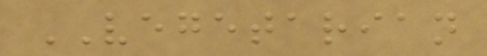VEGETARIAN
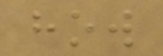how
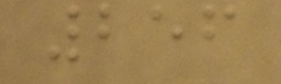256
